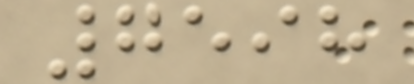7598
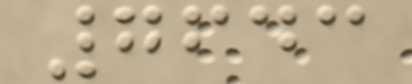7643
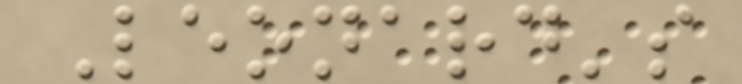Leonard's
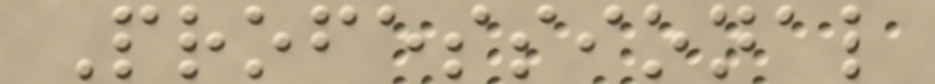Professional
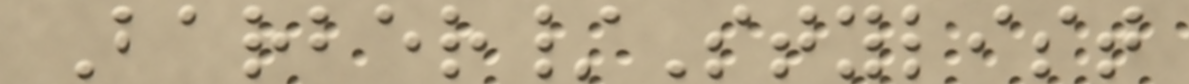Barber/Stylist
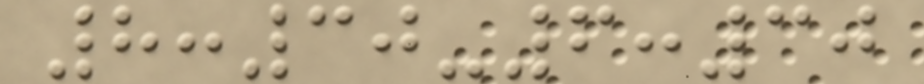8:30-6:30
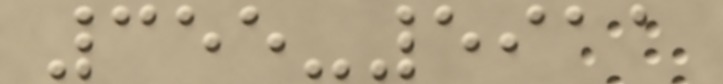355-5911
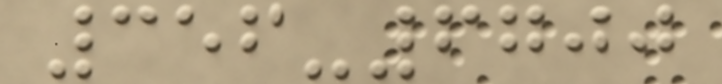356-6700
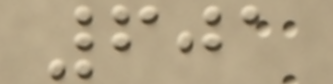601
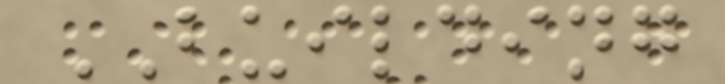BUILDING
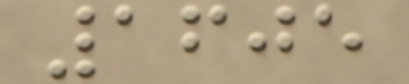1605
